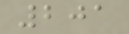201
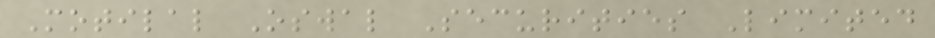Motilal Oswal Securities Limited
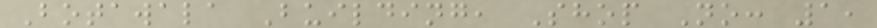Botawala Building, Shop No: 1,
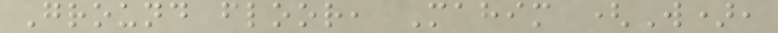Ground floor, Mahim (W),
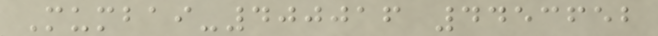Mumbai-400016 4453652
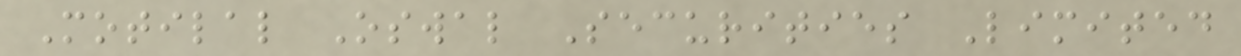Motilal Oswal Securities Limited
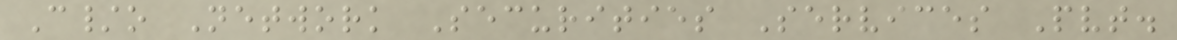C/o Network Securities Services Pvt.
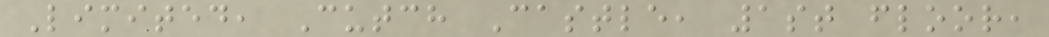Limited, Cutch Castle, 1st floor,
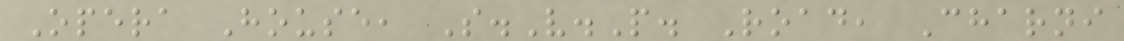Opera House, S.V.P. Road, Charni
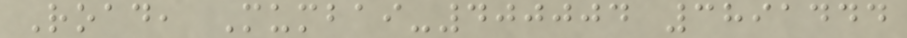Road, Mumbai-400004 3891444
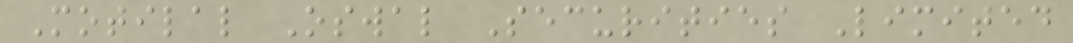Motilal Oswal Securities Limited
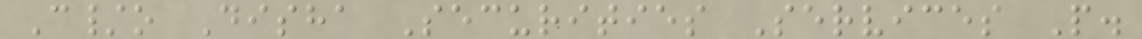C/o Disha Securities Services P.
